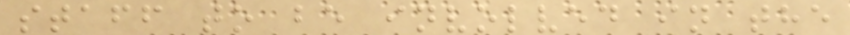staff to be involved in the
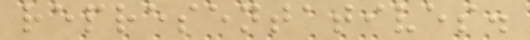representatives.
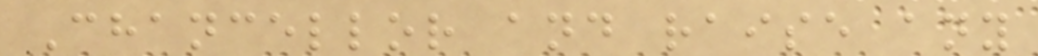Chancellor and raise any
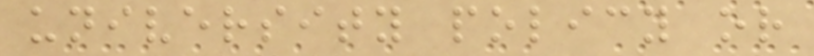university policy or
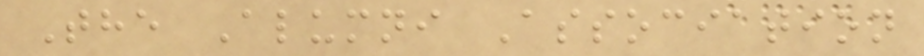The Alumni Association
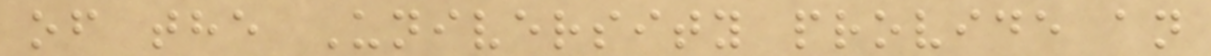of the University provide an
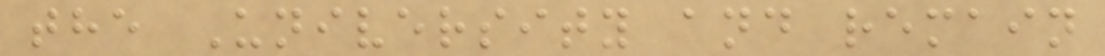the University and remain
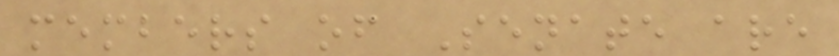members of Senate are
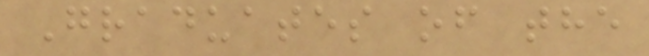Graduates of the
